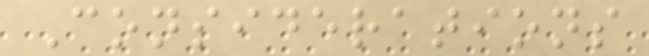Considerations
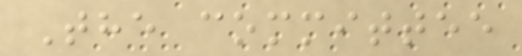The committee
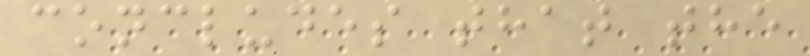concludes that the
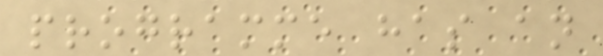programme has an
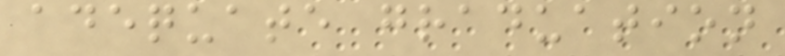adequate graduation
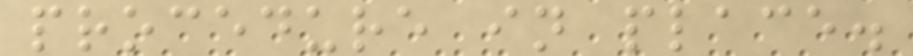procedure in place.
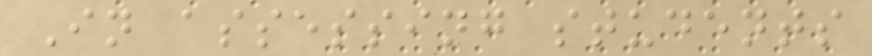In assessing students
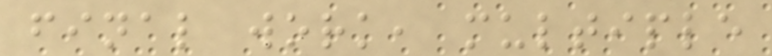final work, multiple
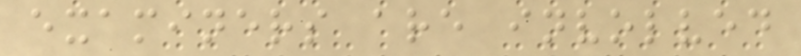examiners are involved
